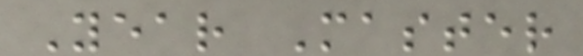Year Master
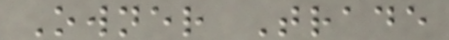Owner Trade
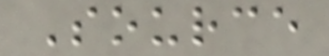Source
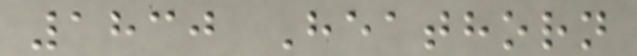1830 Heathorn
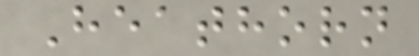Heathorn
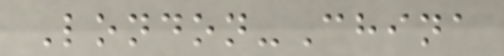London-China
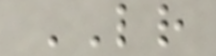LR
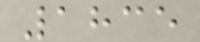1835
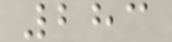283
